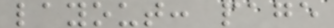layout: page
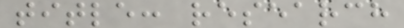title: research
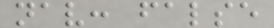nav: false
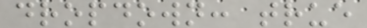dropdown: true
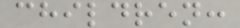children:
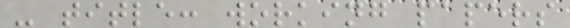- title: working papers
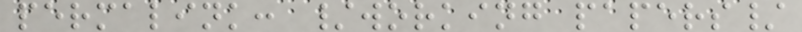permalink: /working papers/
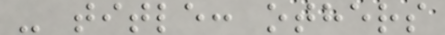- title: others
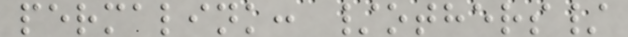permalink: /others/
